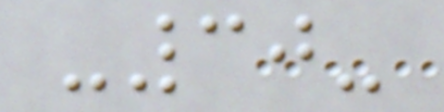-30-
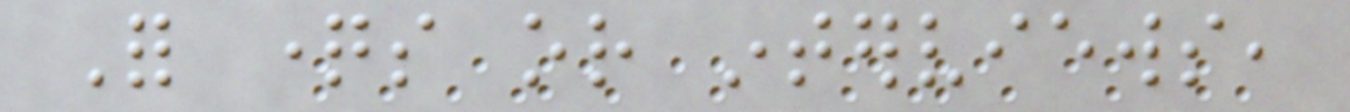For questions or interviews,
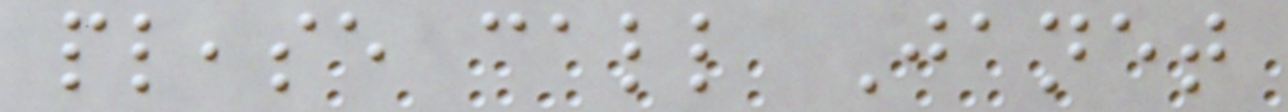please call Janet
